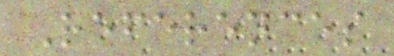References
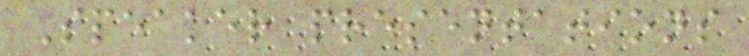Speaker presentations
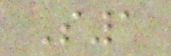S1
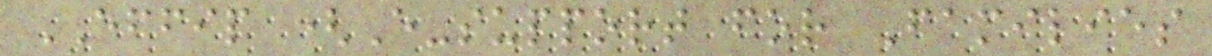EFFIP (E-support for Families
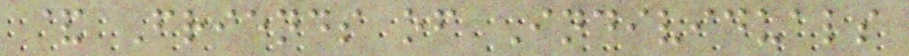& Friends of Individuals
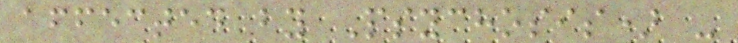affected by Psychosis) -
